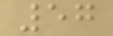57
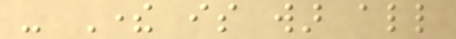- There is war all
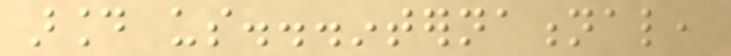around us...international,
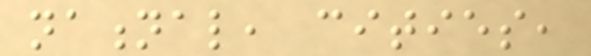national, cities,
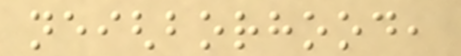neighborhood,
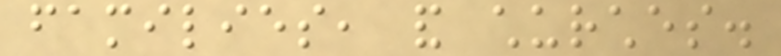families, and churches.
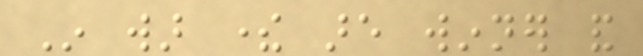In war there are winner and
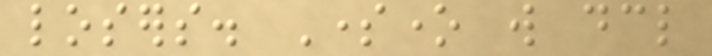losers. Someone will declare
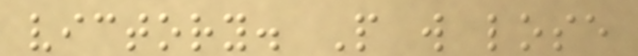victory. People will lose
